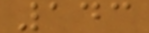143
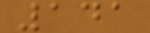141
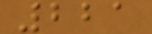221
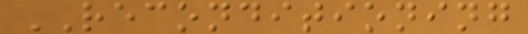RECONDITIONING
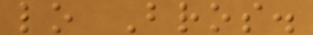lo Bros.
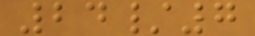24/7
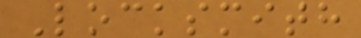Locksmith
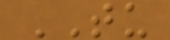TU
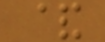&
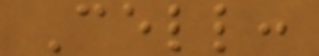Cell:
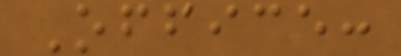Office:
